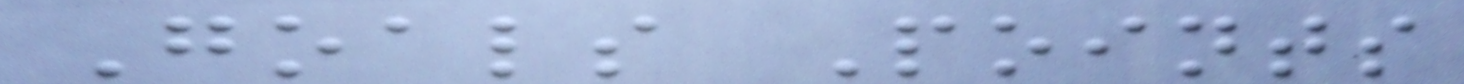Goals Points
